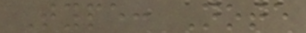Type: Note
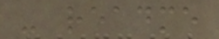- readme
